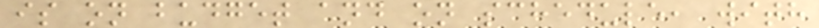is on budget and on schedule, with
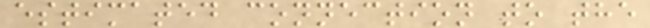estimated connection to the
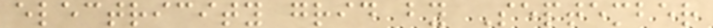electricity grid by September
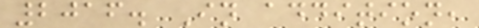2016. In addition,
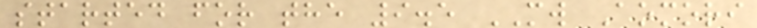started for the 9.5 MW Aomori
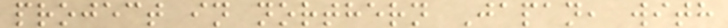project in northern Japan, with
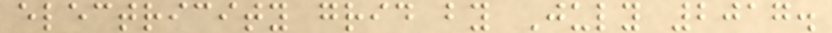electricity grid by July 2017.
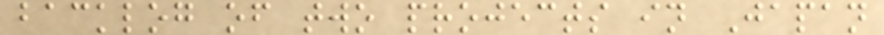backlog of two projects in Japan
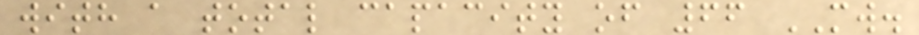with a total capacity of 66 MW.
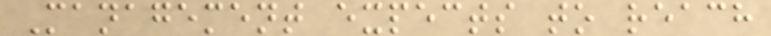Management expects to reach
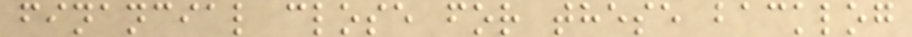financial close for these backlog
